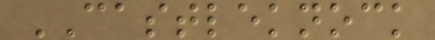CASTLEKNOCK
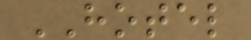HOTEL
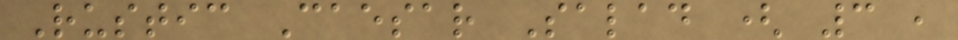Rustic Caesar Salad ( 3 ,
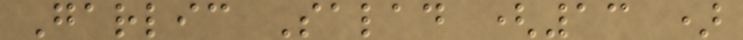Garlic Salad (13 )
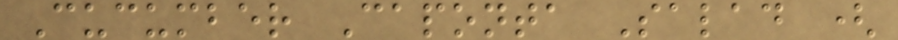Cucumber Caponta Salad (
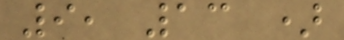9, 13 )
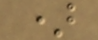)
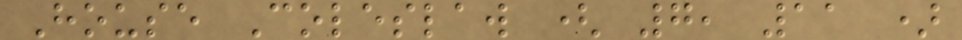House Coleslaw ( 7, 11 )
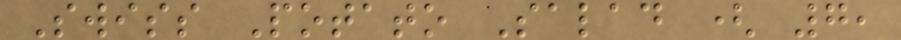Swiss Potato Salad ( 7,
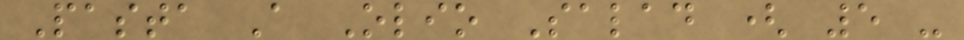Pasta A Olio Salad ( 5 -
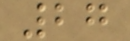27
